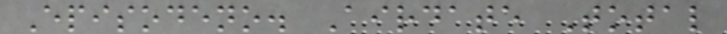Episodeno. Airdate Total
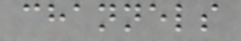channels
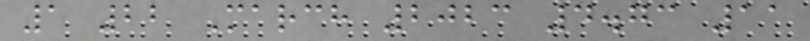1 22 March 2023 4.73 11
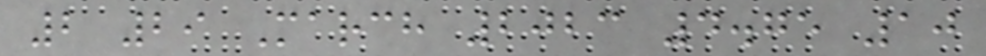2 29 March 2023 4.75 10
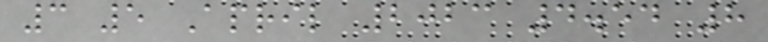3 5 April 2023 4.54 8
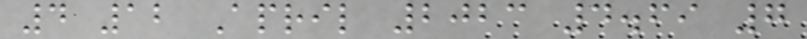4 12 April 2023 4.69 7
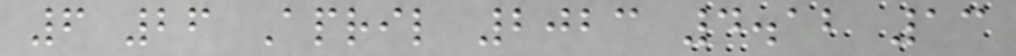6 26 April 2023 4.12 13
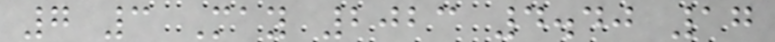7 3 May 2023 4.40 17
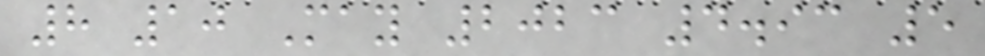8 10 May 2023 4.93 5
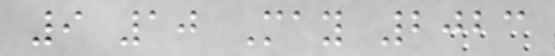9 10 May 2023
